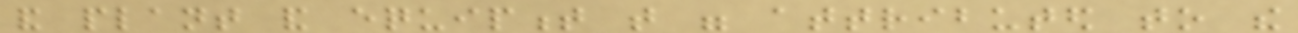and plant and equipment that were attributed to the
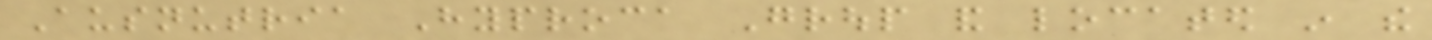Ausnutria Hyproca Group and located in the
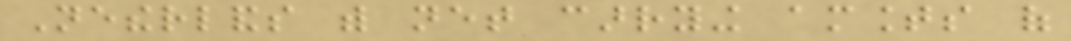Netherlands with net carrying amounts of
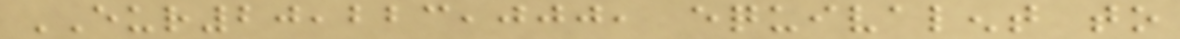EUR20,223,000, equivalent to
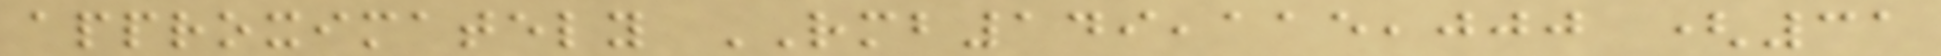approximately RMB149,115,000 (31
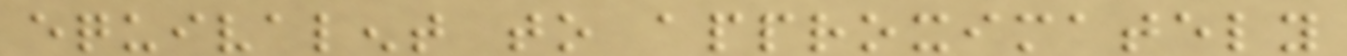equivalent to approximately
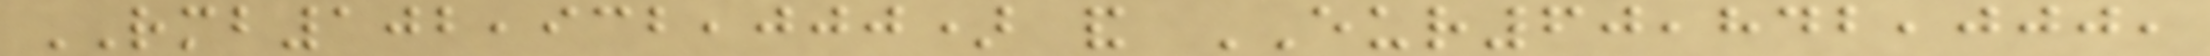RMB102,932,000) and EUR60,842,000,
